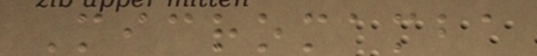Micromamba
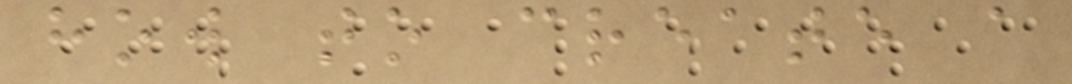how to create a
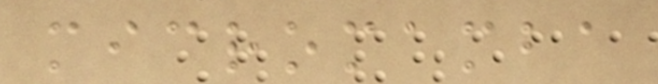micromamba
